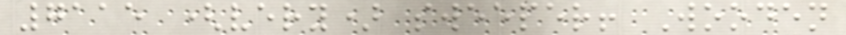7115 (very) sweeper! Wooden
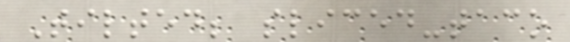Tilted; sliced-taco
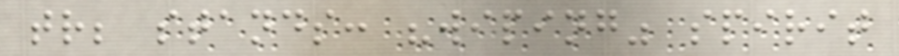tr; stands: "wiping" spirit
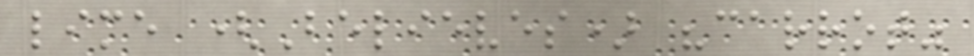lime (Believes) "carrot"
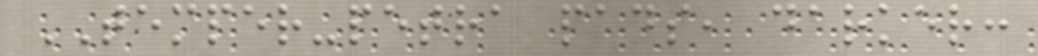TEMPER-petra pads, darker:
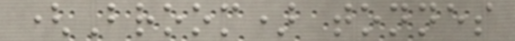(Broom) tonnes
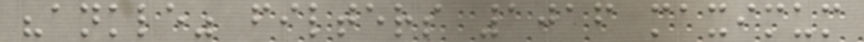"ankle" filters 1016 maximum
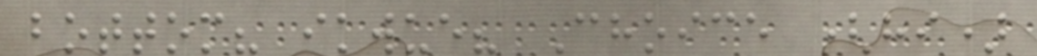bottom? ikwue? Choice (hi)
